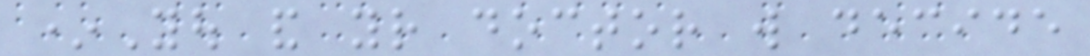*You and your doctor will decide
